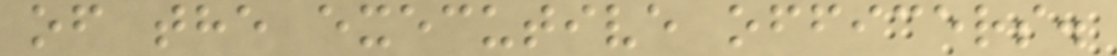of the executive officers.
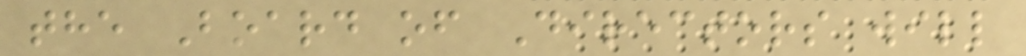the Board of Directors will
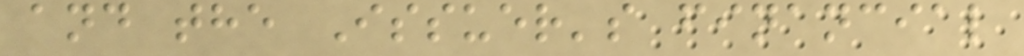and the Issuer's financial
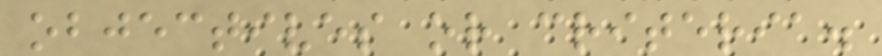objectives or criteria.
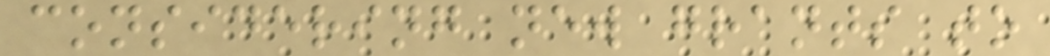considering new grants to
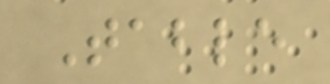Table
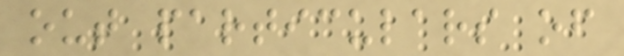out particulars of
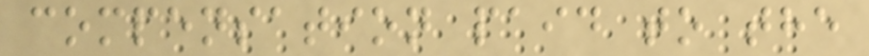compensation paid to the
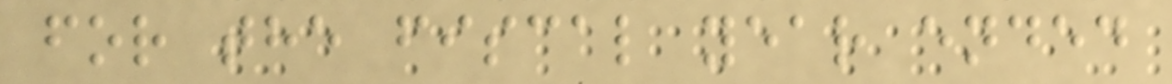for the fiscal year ended
